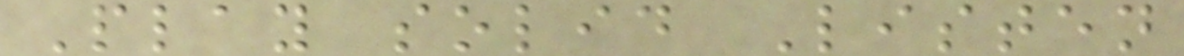Play solid Listen
